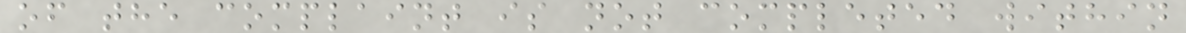of the complaint is not completed within
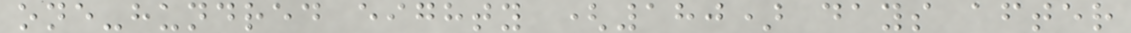one-hundred eighty (180) days after
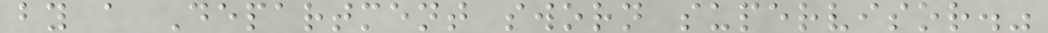by a Department sworn supervisor."
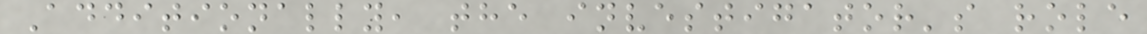Additionally, the investigator's role
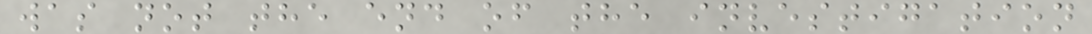was not the end of the investigation
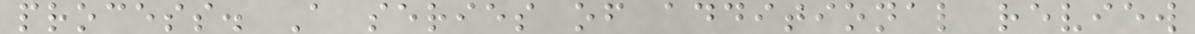process. A series of additional review
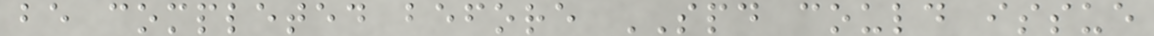be completed before SPD could issue
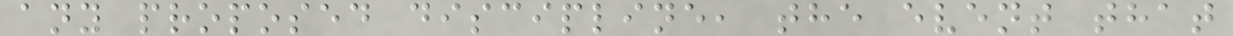any proposed discipline, the event that
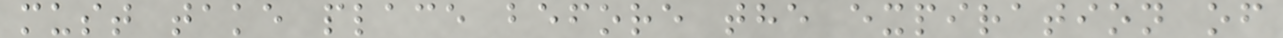must take place before the expiration of
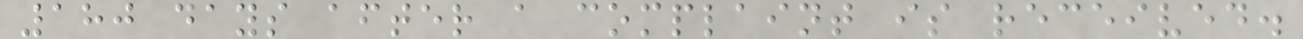180 days after a complaint is received.
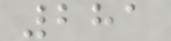281
